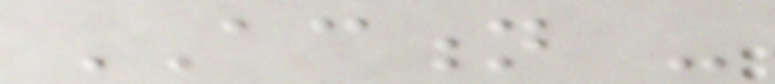ACTION -
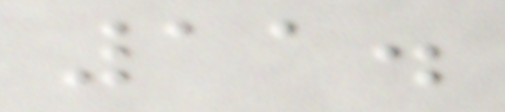11.
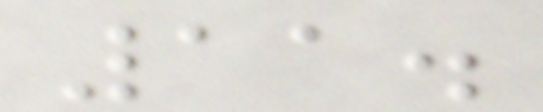11.
